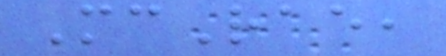McRae,
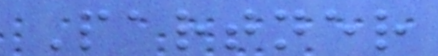Partner
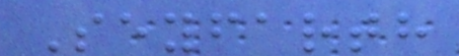Seyfarth
